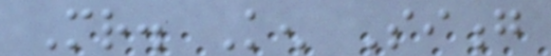Mr. Ken Siong
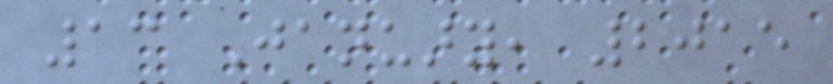13 January, 2015
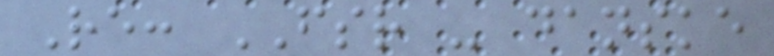Re: FSR - danske
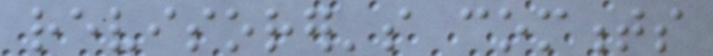revisorer's comments
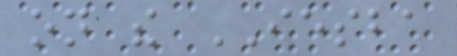on the IESBA
